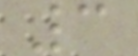3
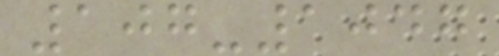107-1047
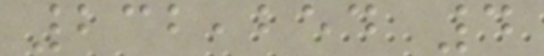232,254 4
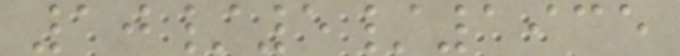10/5/1935
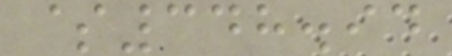$348.94
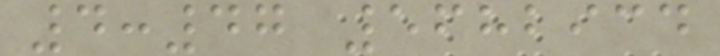4:47 5682934
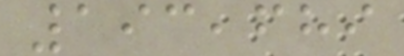193,689
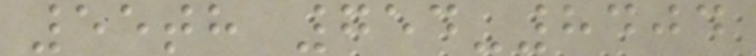55th 754-8404
